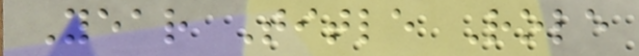Year Title Role
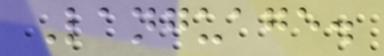Language.
